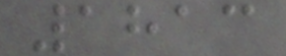1813
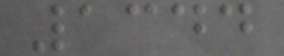1344
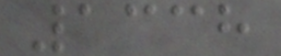1338
